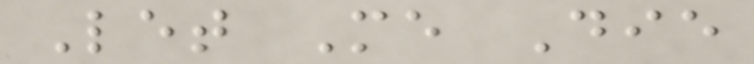Let Me Die
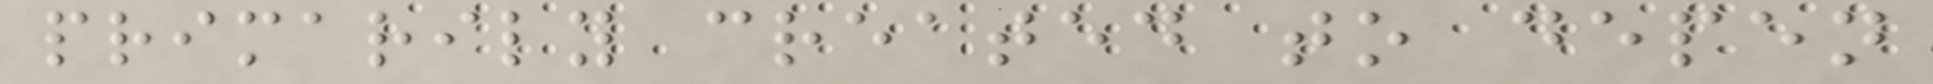primarily created to depen
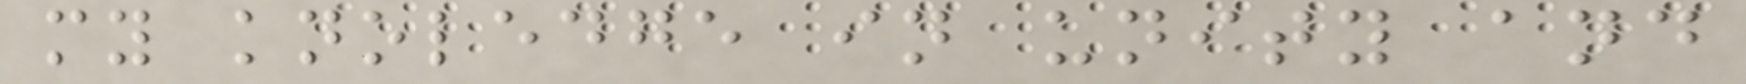my knoledge in unity and
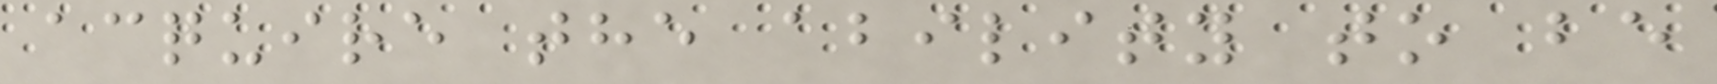acquire the ability to be
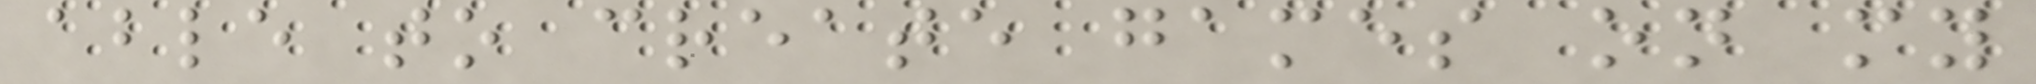able to create games on my
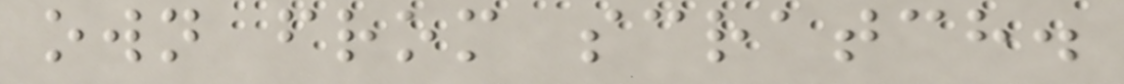own from scratch.
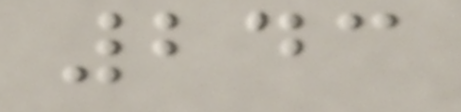243
